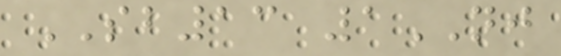SB13 1NJ
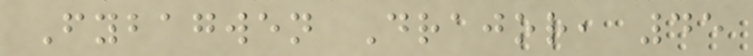Fybagwen Drajor, 45
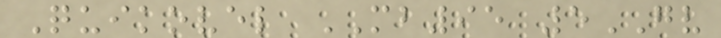Quikovel MB95 5GV
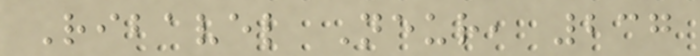Ribavel Neur, 237
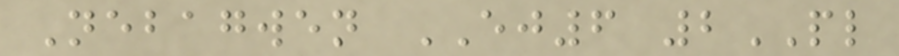Nebagwen EJ6 2PL
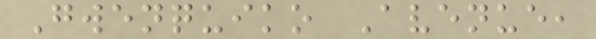Gwenquiko Avenue,
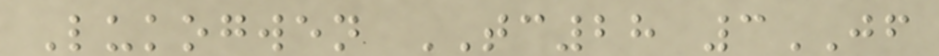Lukogwen TC28 3JF
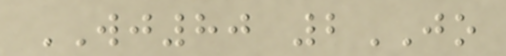WJ80 2JO
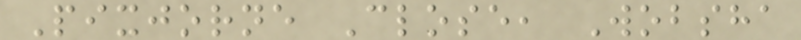Pixjorne Close, Wobsha
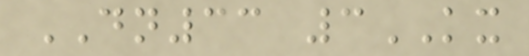DN33 3KX
